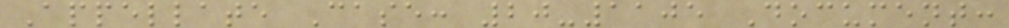Appellate Case: 20-1105 Document:
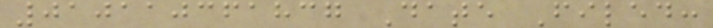010110361837 Date Filed:
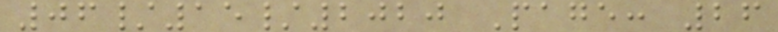06/15/2020 Page: 26
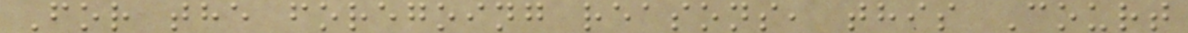For the foregoing reasons, this Court
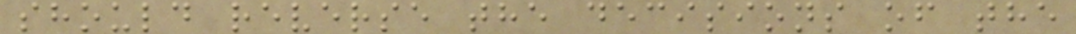should reverse the decisions of the
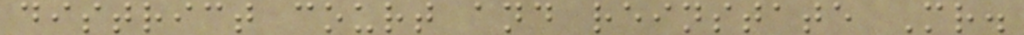district court and reinstate Mr.
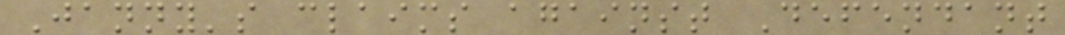Janny's claims against Defendant
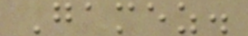Gamez.
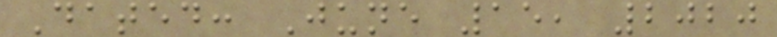Dated: June 15, 2020
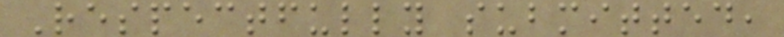Respectfully submitted,
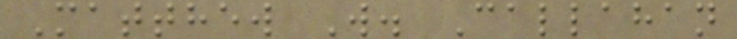Matthew W. Callahan
